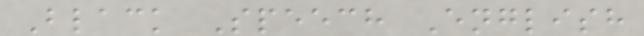Black Speech English
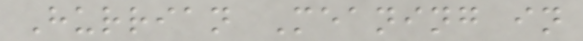Hurrian Meaning in
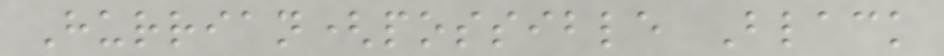Hurrian(possible Black
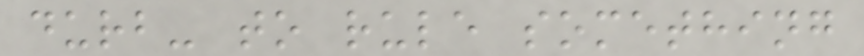durb- to rule something
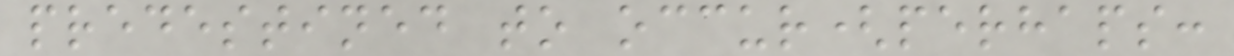predestined to occur(perhaps:
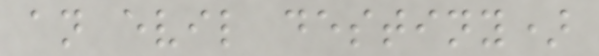an evil destiny)
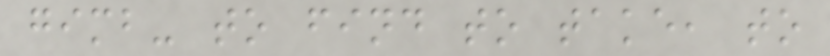gimb- to find to take, to
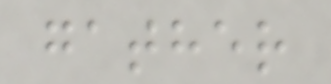gather
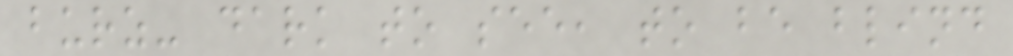burz- dark to see, to be blind
